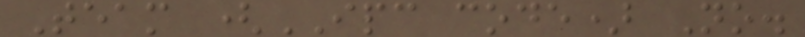Team (IPC code) No.
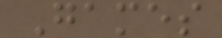Games
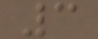3
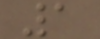1
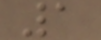1
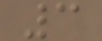3
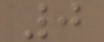0
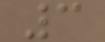3
